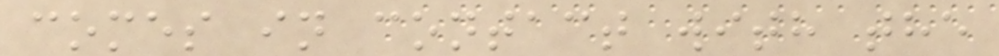comes in contact with the
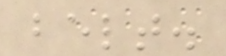belt.
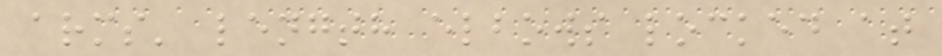arms' length elbows locked at
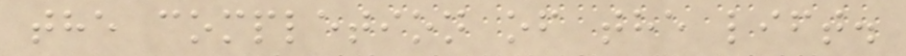the completion of the lift.
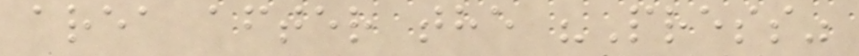area after the "Press"
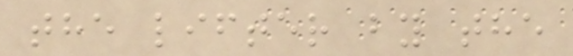the lifter by the
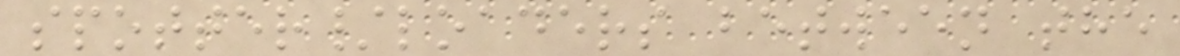spotter/loaders between the
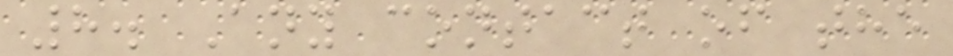8. Any contact of the
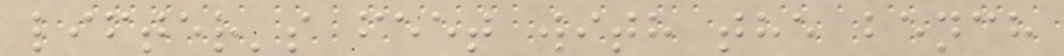lifter's feet with the bench
